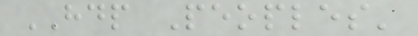HDP Peoples'
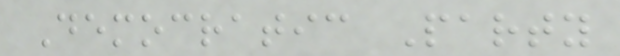Democratic Party
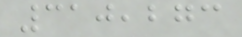310,273
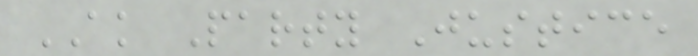AK Party Justice
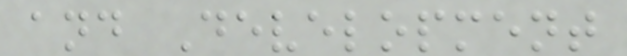and Development
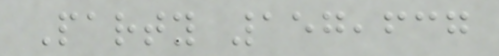Party 157,637
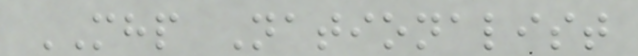MHP Nationalist
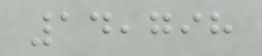14,798
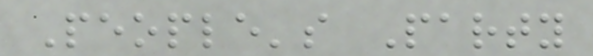People's Party
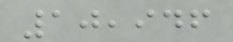10,946
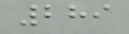289
